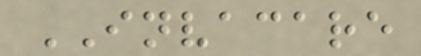INVACARE
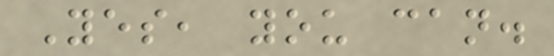Yes, you can.
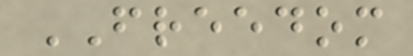FREEDOM
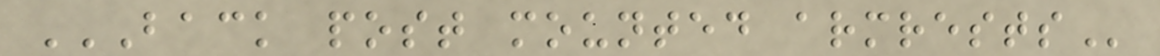BACK POST MOUNTED ARMRESTS
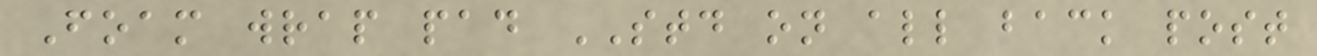Foam wrap pad STD on all back post
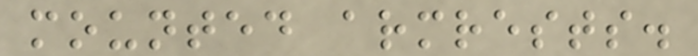mounted armrests.
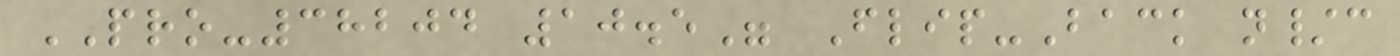PRO-38204 10.5" Flip-Back n/c
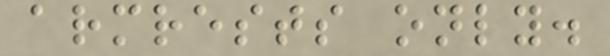armrests only.
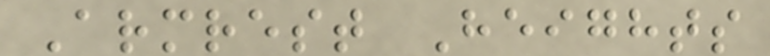Armrest Heights
